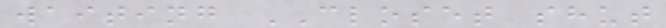waiting CLOSET shut
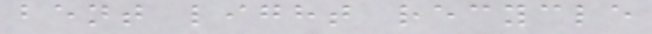bent light recycle
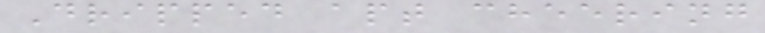Dripped apt cheering
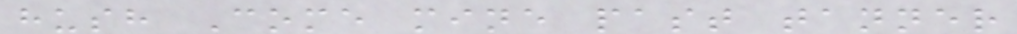hush Come mine past tanner
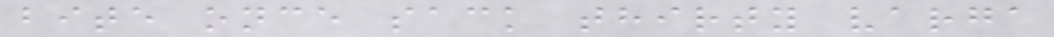bite once sack thirty varga
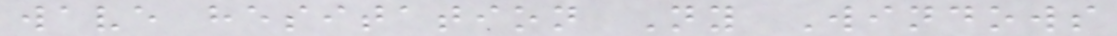wave hesitation Ny Windows
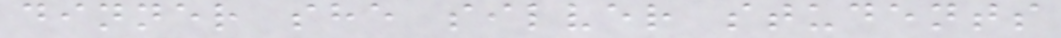dinner she silver students
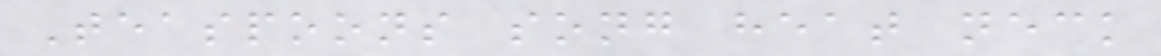Teaspoons song heat neck
